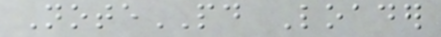NotePD Loader
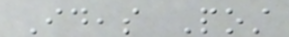Ideas Post
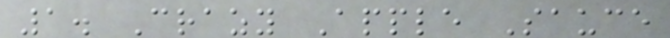1. Crazy Apple Sauce
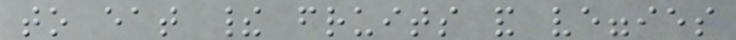to eat their fruits and veggies
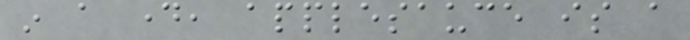in a day, applesauce is a
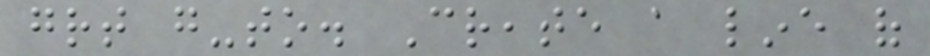great go-to. Create a line of
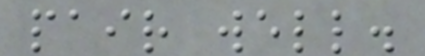pair well.
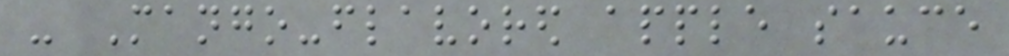- Mango-flavored apple sauce
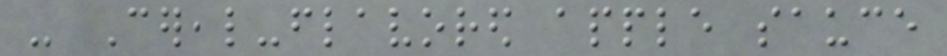- Cereal-flavored apple sauce
